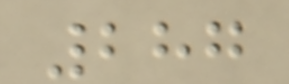287
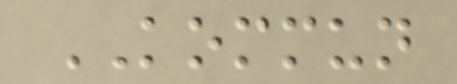KOMMUN
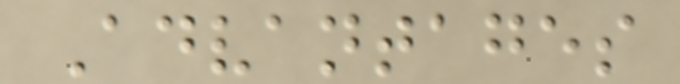Advantages
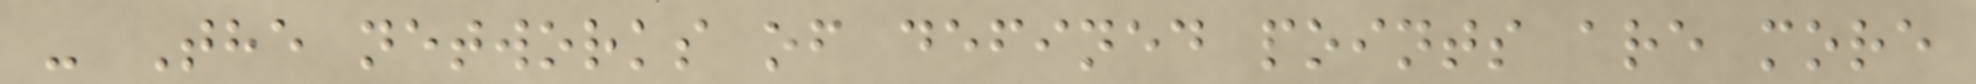- The networks of defined points are more
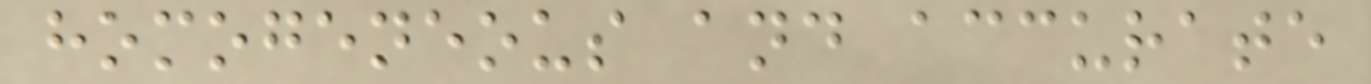homogeneous and accurate
